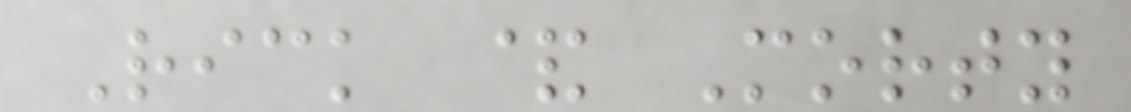Rick & Morty
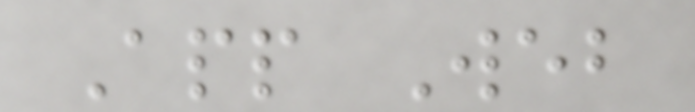App Web
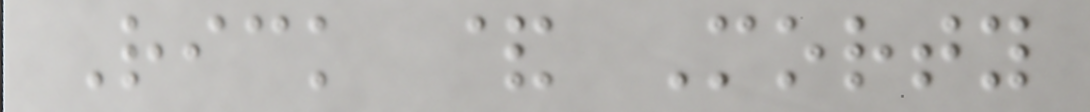Rick & Morty
